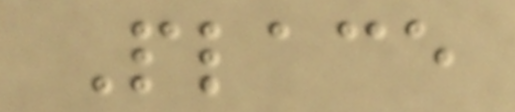Place
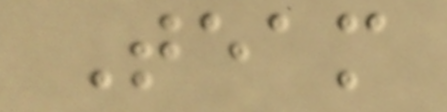Team
